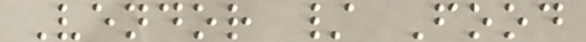Vendor / Food
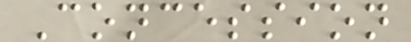Concession
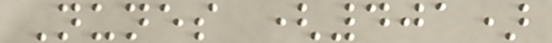Nunes (401)
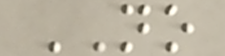NO
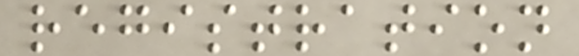registration
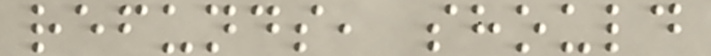refunds, should
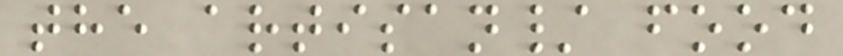the artisan/ food
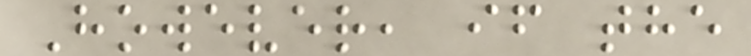However, if the
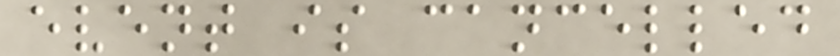event is cancelled
